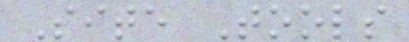Site Tools
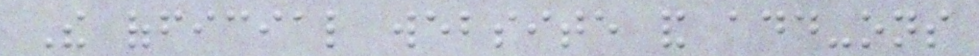The official website and add-ons
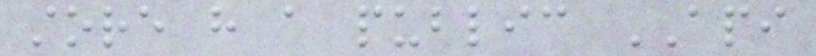store have a public API
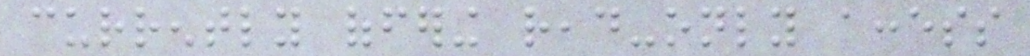currently offering read-only access
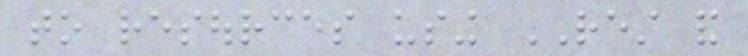to resources using REST and
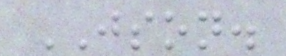JSON.
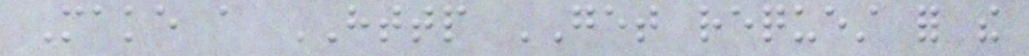Make a HTTP GET request for the
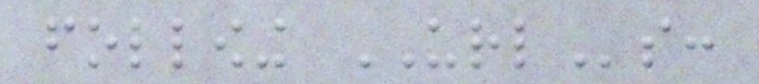following URLs:
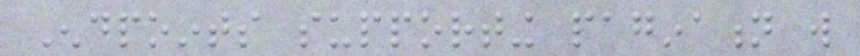Endpoints supporting pagination will
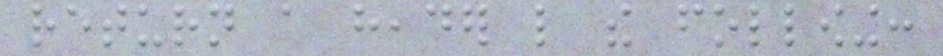return a header like the following:
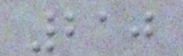210
